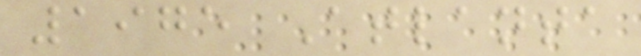1975 Atlanta
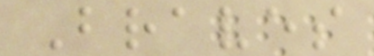Braves
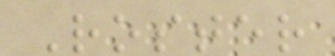Roster
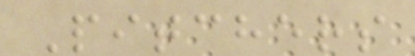Pitchers
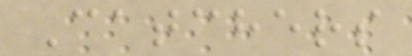Catchers
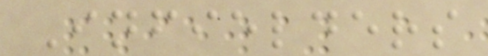Infielders
